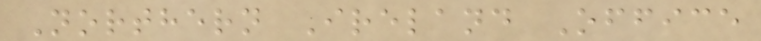Northern Ireland Office
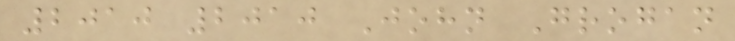2010 2010 John Grogan
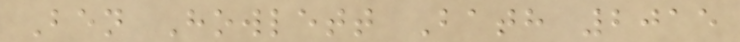Ben Howlett Bath 2015
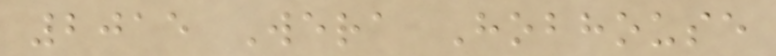2015 Wera Hobhouse
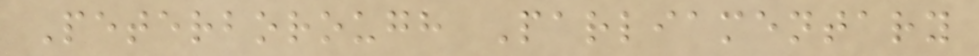Peterborough Parliamentary
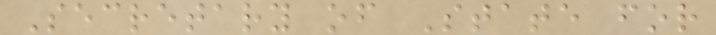Secretary of State for
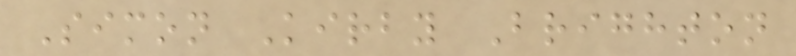Simon Kirby Brighton
